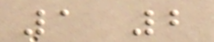1 2
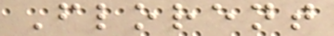Florent
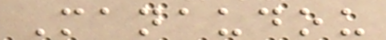Manaudou
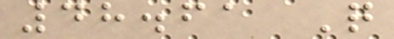48.61 Q
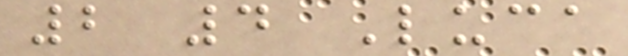2 4 Luca
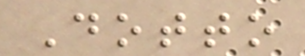Dotto
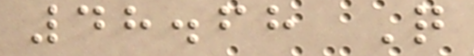48.68 Q
